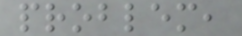problem,
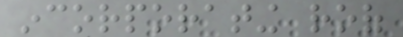incorporating roof
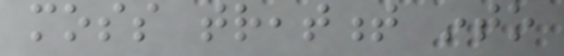moss treatment into
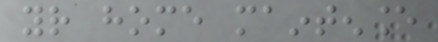your home maintenance
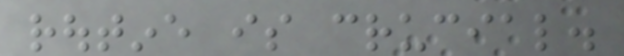routine is crucial.
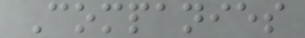Companies
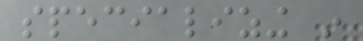specializing in
